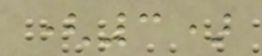(3)
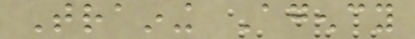Training Agency
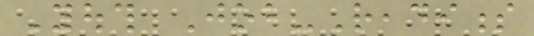Youth Job-Readiness
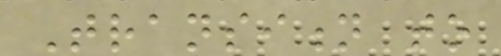Transition to
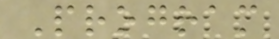Program
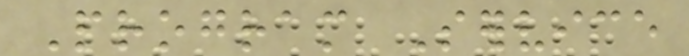Program Service
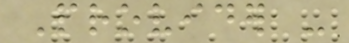Provider -
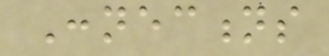Connections
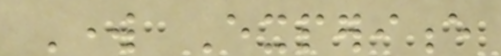Work Experience
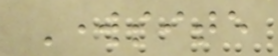Worksite
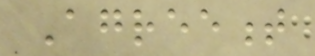Agreement
